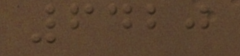6420
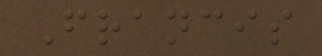Francis
